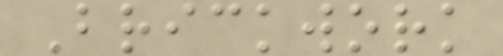Brickwork
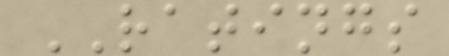RATINGS
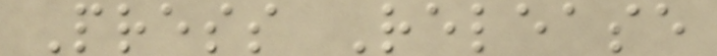Press Release
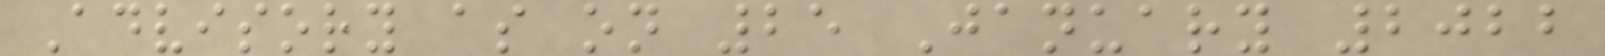Advisory as on 25 January 2022
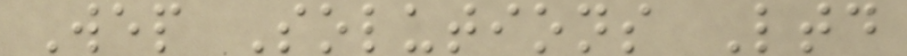Wep Solutions Ltd
